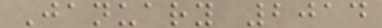January 2014
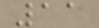11
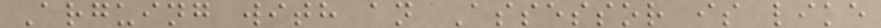Arguing with an Assessor is like
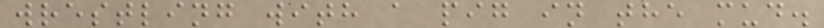wrestling with a pig in the mud.
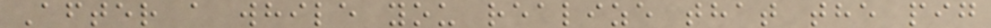After a while you realize that the pig
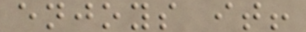enjoys it!
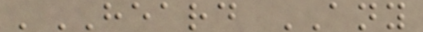'HEARD ANY
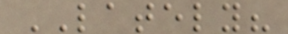LATELY?
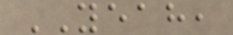YEAH,
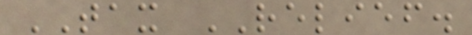TAX RELIEF.
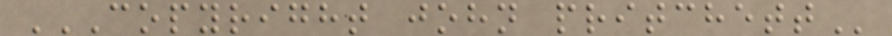COPYRIGHT JOHN PRITCHETT
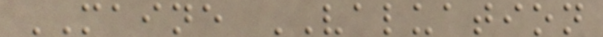MAINE VALUATION
